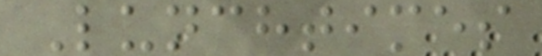Lunchtimes
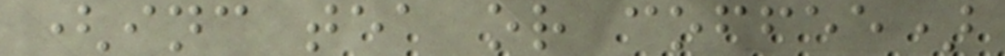(inc tea or coffee)
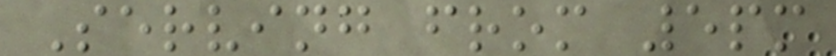Serving from 5pm
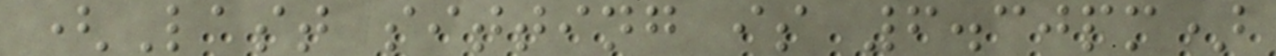(Last sitting is 6.30pm)
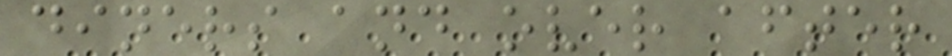diners and over after
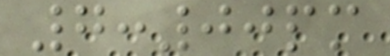7:00pm
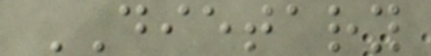DIETARY
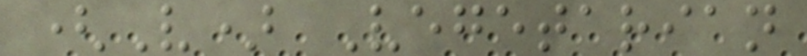(V) Vegetarian
